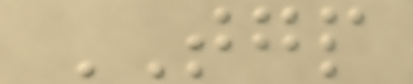TGP
